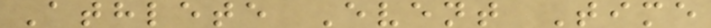Athlete Event Time
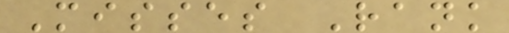Misses Rank
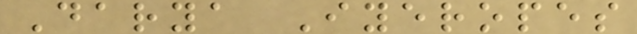Darya Iyeropes
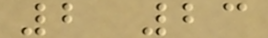2 23
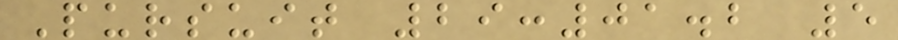Pursuit 29:01.2 5
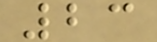23
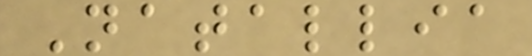Natallia
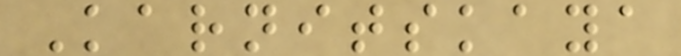Karnitskaya
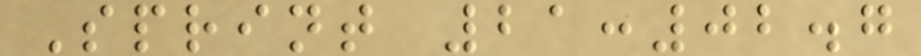Sprint 21:02.7
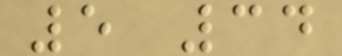5 34
